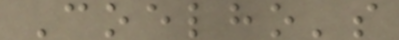Coelho's
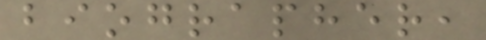biographer,
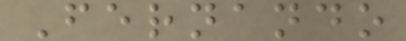Fernando
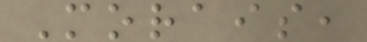Morais,
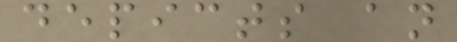depicts an
